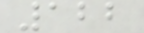122
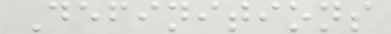Definitions
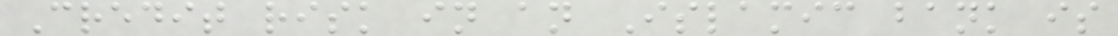Credit risk in an Islamic bank is
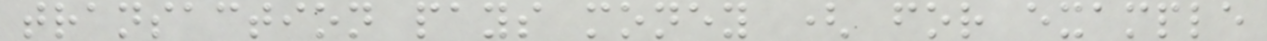transaction pays money ( for example
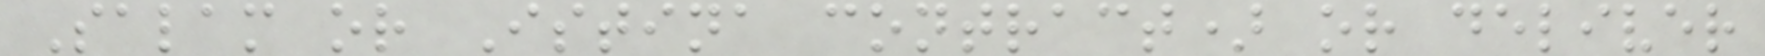Salam or Istina contract) or deliver
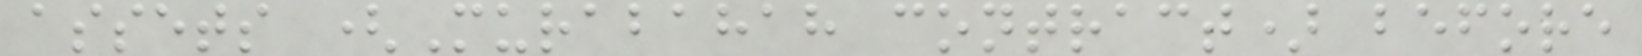assets (Murabahah contract) before
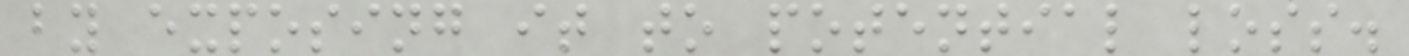by exposing it to potential loss.
